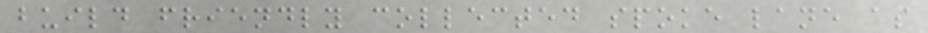build friendly collected spoke lane as
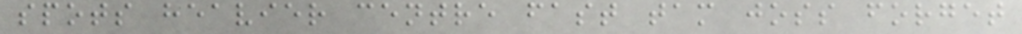spots heavier centre fast tam joss forget
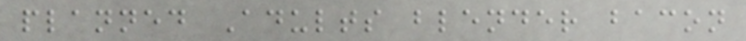planned Adults blender bacon
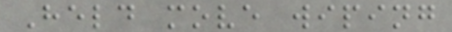Held move wiping
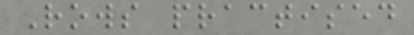Rows practised
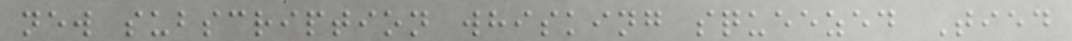new subscription whisking squeezed Tied
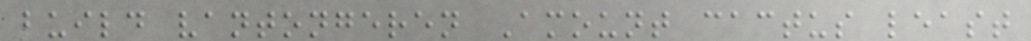build vantongeren Amount cactus least
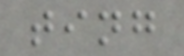ting
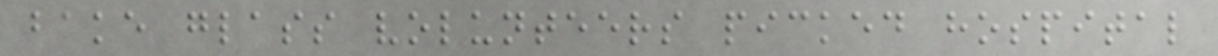bake glass volunteers picked hospital
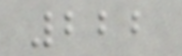222
